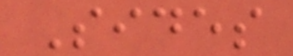Sides
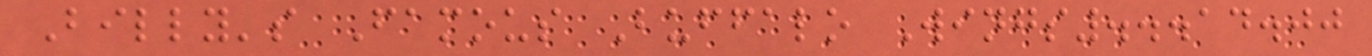Billy's Famous Buffalo Wings...14.00
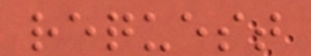request
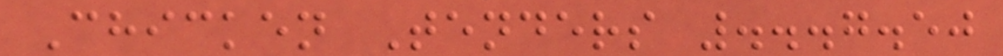Chicken Tenders ...7.50
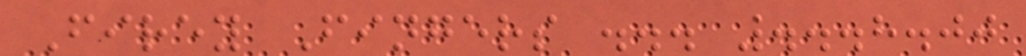Firey Fingers ... ...8.00
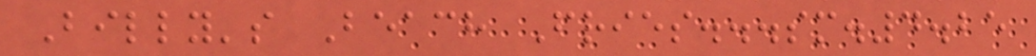Billy's Beach Fries...sm.4.25
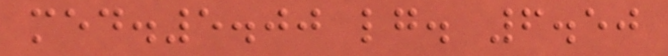med.5.00 lg. 6.50
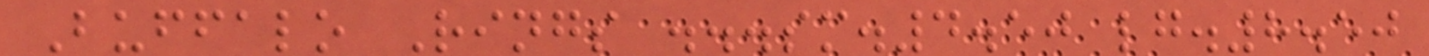Buffalo Rings ...sm.4.50 lg.8.50
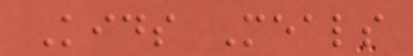Kids Meals
